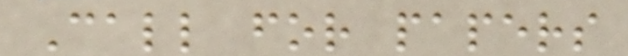Call for papers
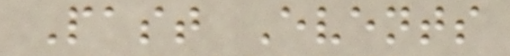Past Events
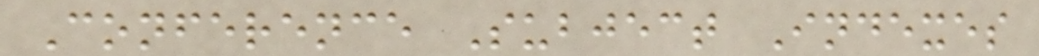Conference Subject Indexes
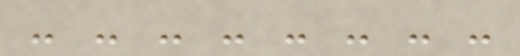- - - - - - - -
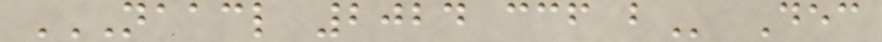NAACL 2024 CCF B Dec
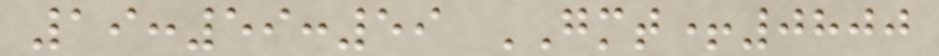19:59:59 GMT+0800
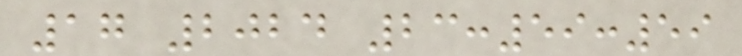17 2024 23:59:59
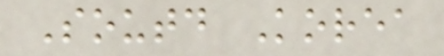Soutd Korea
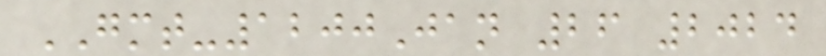GMT-1200Jan 26 2024
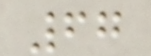67
